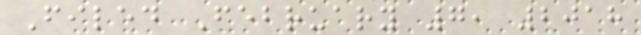Filed February 7, 2018
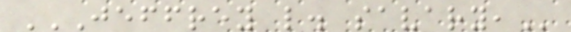JEFFREY L. SAVARY,
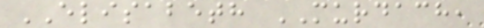ELISABETH MURDACH,
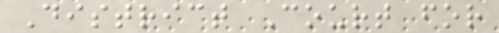District Court for
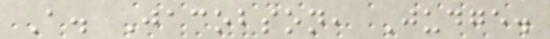A. Jacobson, Judge.
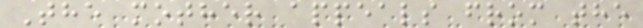The mother appeals from the
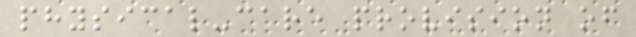physical-care provision of
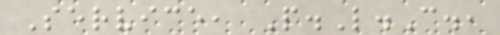Service, P.L.C.,
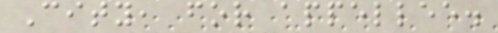City, for appellee.
